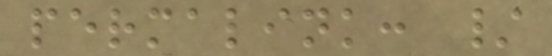permalink: /
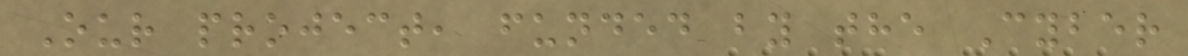Our project, funded by the Cyber
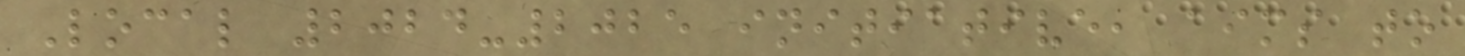Local 2024-2025 initiative, aims to
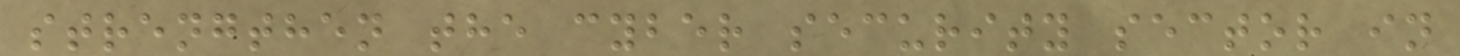strengthen the cyber security sector in
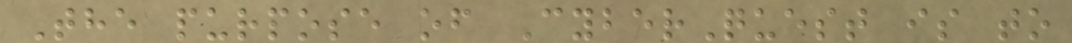The purpose of CyberQuest is to
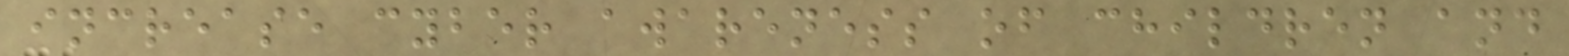increase cyber awareness of children and
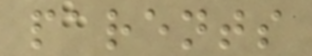parents
